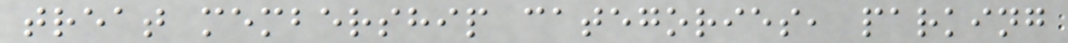treat membership categories, parking
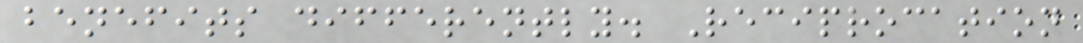benefits differently. Reciprocation
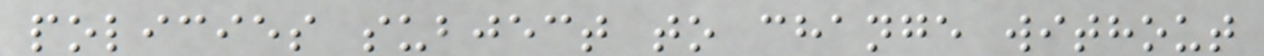policies subject to change without
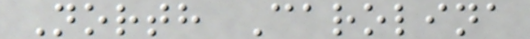North Carolina
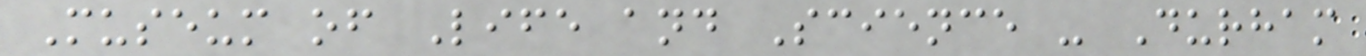Museum of Life and Science - Durham
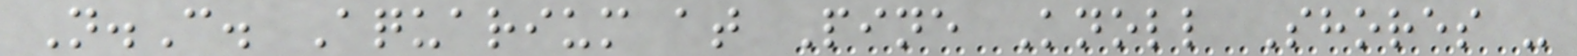N.C. Aquarium at Pine Knoll Shores -
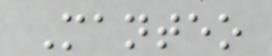Manteo
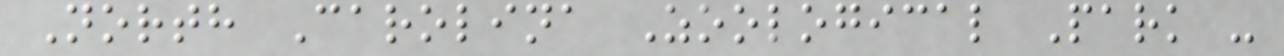North Carolina Zoological Park -
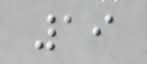19
